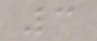3
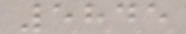5845
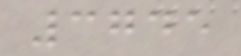3745
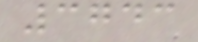3743
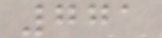771
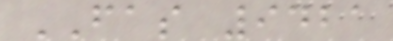FAS 9421
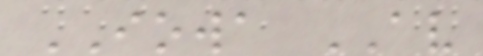IOWA AV
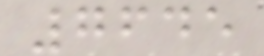7645
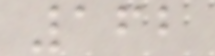162
